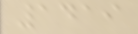1419
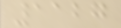1127
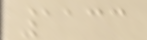1133
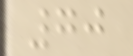70
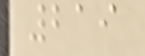219
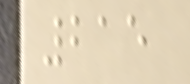215
